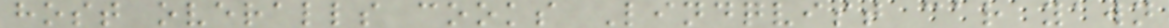host overalls cooks Lindqvist car yawn
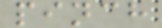pinch
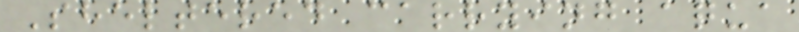Sheltered carrying aqua
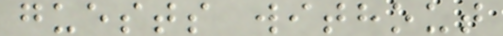guests without
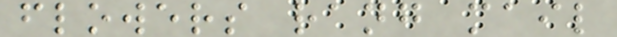flowers rang mail
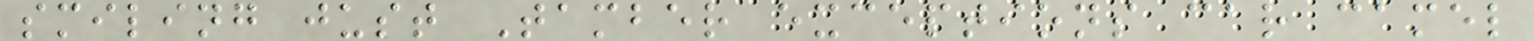smiling just Tamber exceptions car camel
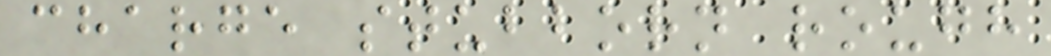charge stubborn rough
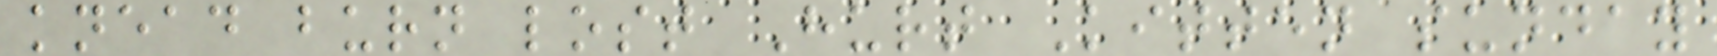knead burn lost Hurt Kitten sunday
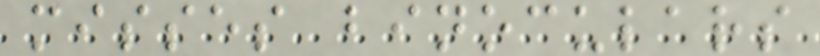misses binoculars
